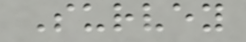Survey
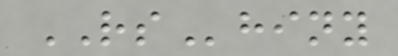RShiny
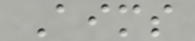Aims
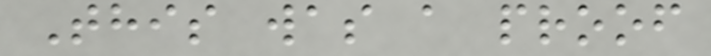This was a proof
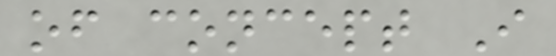of concept I
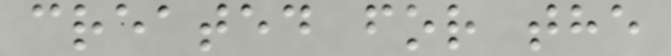created for the
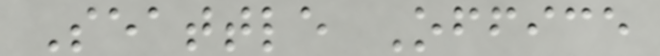Seattle Office
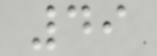49
